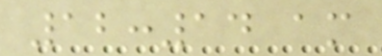12:14 am
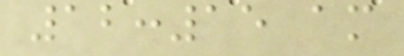12:15 am
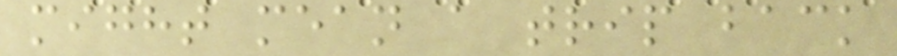might mean a trip back
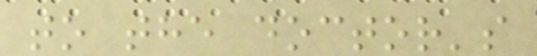to the doctor's
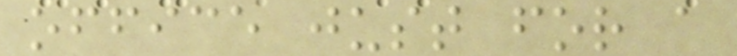office just for a
